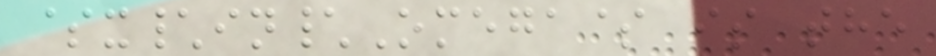$x\in\Omega$ is the
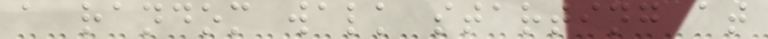a random walk starting at
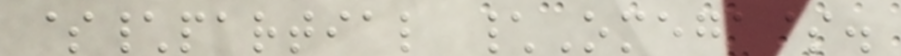$\partial \Omega$.
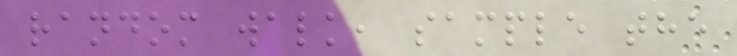random walk, sample the
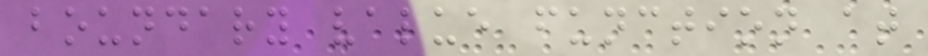boundary value function at
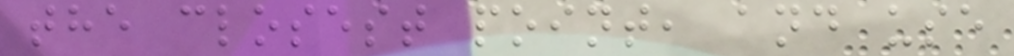the closest point, and use
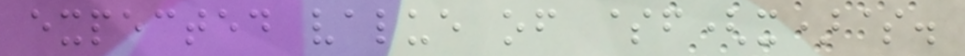expected value of $f(x)$.
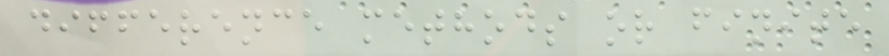difference methods or finite
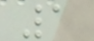1
